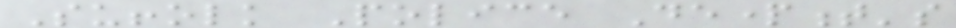Suffolk Police Department's
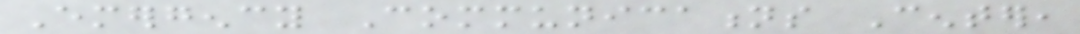Emergency Communications Center,
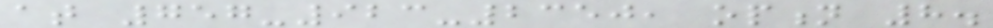at 757-923-2350, option 8.
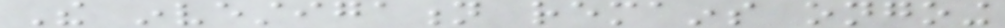The investigation remains ongoing
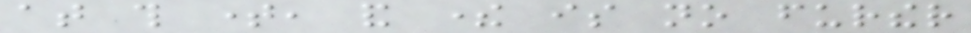at this time, and there is no further
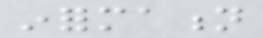information
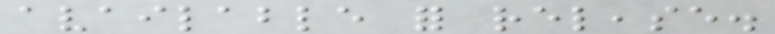available for release.
